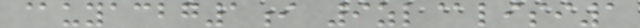@uyacbg1i 9zl@lisi1
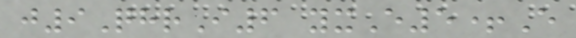j9QhrI6 yxE5+E
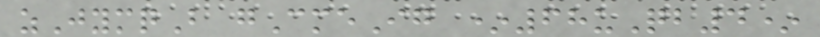zJymqB gCmeIg *68uQb4*
